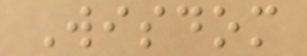Wisdom
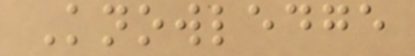Knowledge
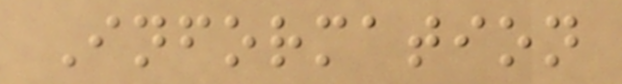Information
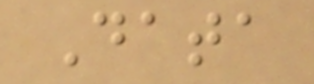Data
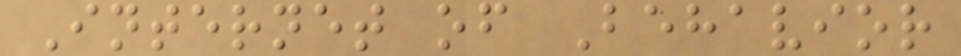Internet of Behavior
